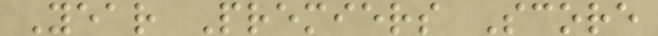Year Premiers Score
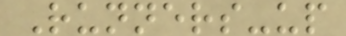Runners-up
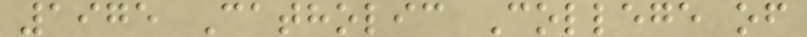1975 Catholic College of
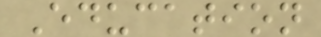Education
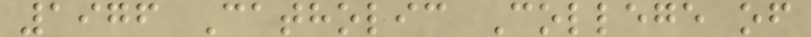1976 Catholic College of
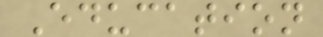Education
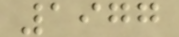1977
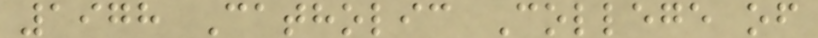1978 Catholic College of
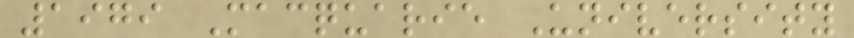1979 Macquarie University
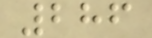286
